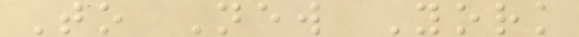To New York
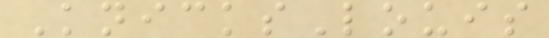KnicksLouis
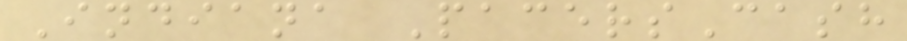Indiana PacersCash
